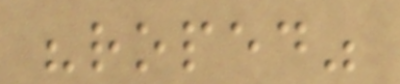"roped"
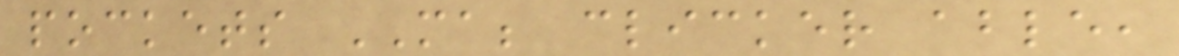pockets MA; clicker able,
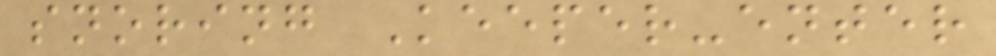snoring Keeper-enter
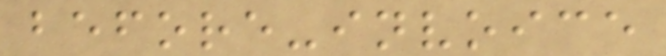before-invoice
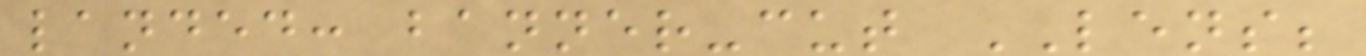landed: banner-cut LENS;
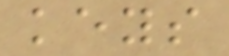keys
